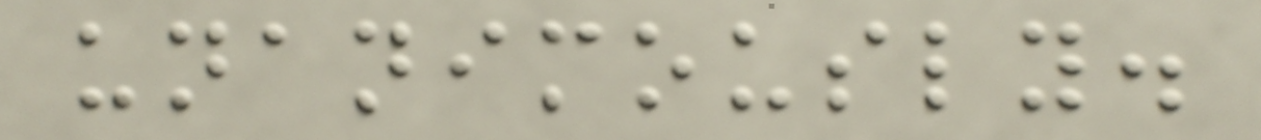unanimously.
